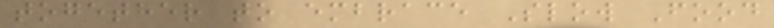together to embrace Slow Food
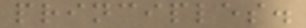principles.
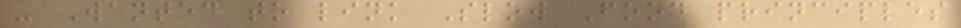- Wanted to link Slow Food principles
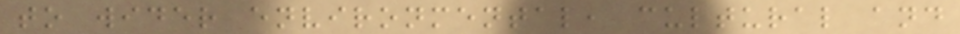to wider environmental, cultural and
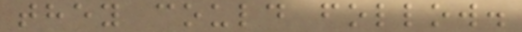they could follow.
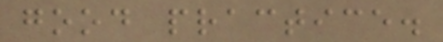good practice.
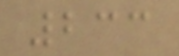233
